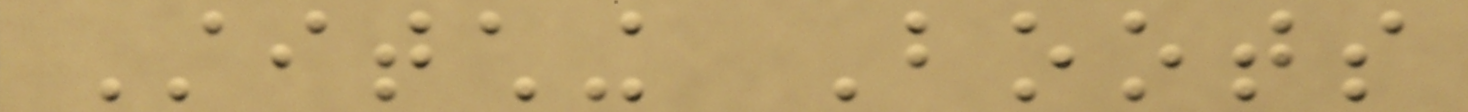Stitching Boots
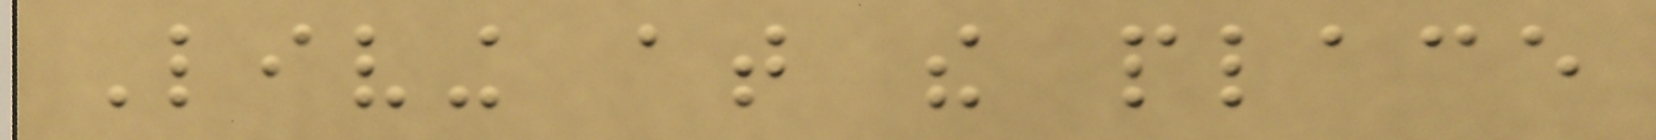Living at the place
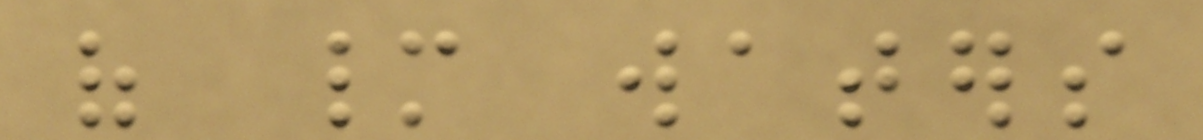of many waters
